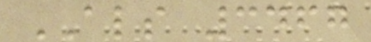ALS 3467
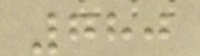780
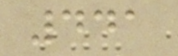441
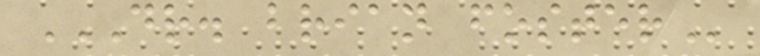DR. BRIAN FOSTER
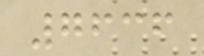7636
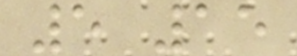5 15
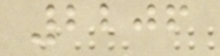2206
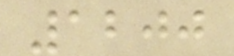1200
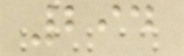294
